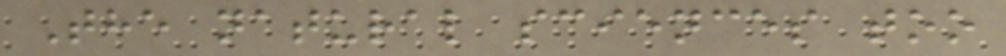The natural sciences too
